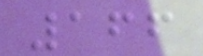166
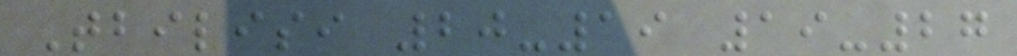Tbilisi 20-19 19-27
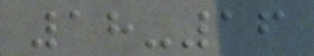18-16
